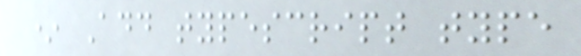* Add typescript type
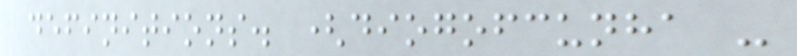definitions. (diogofcunha -
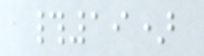#19)
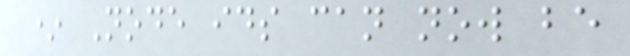* Node ids can now be
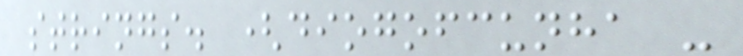strings. (diogofcunha -
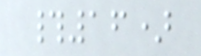#16)
